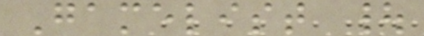Gamelist |
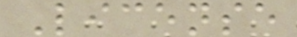License
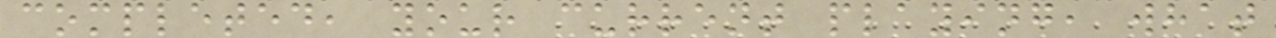completed, your current playing, what
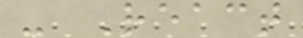- React
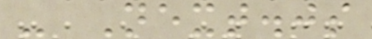- Next.js
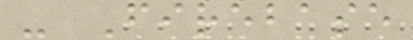- Firebase
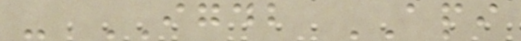- IGDB API
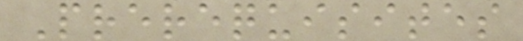Prerequisites
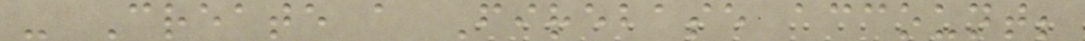- Create a Firebase account;
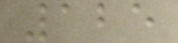125
